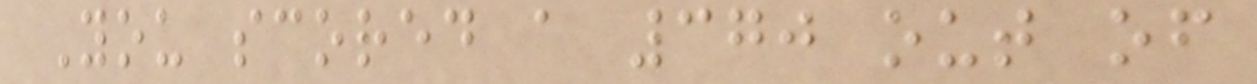You scored a 370 out of
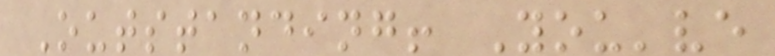Outstanding! You've
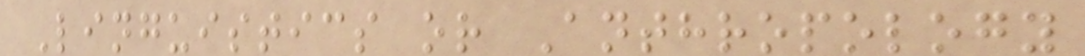Linguistics or Anthropology
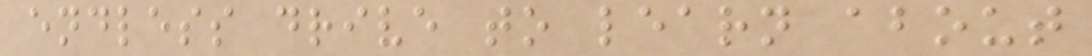endless drive to learn about
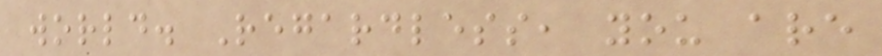world. Regardless, you are
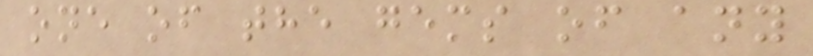one of the gems of any
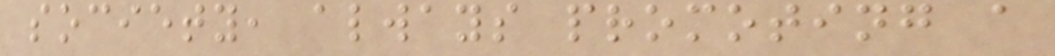society, always promoting a
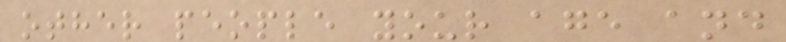other people your age and
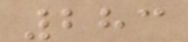283
